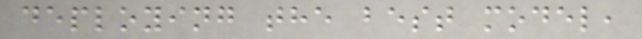deploying the best model,
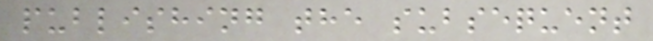publishing the subsequent
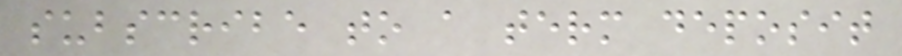subscribe to a term deposit
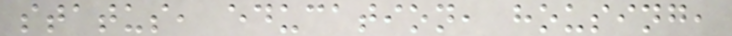status, education, housing,
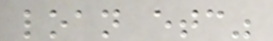loan etc"
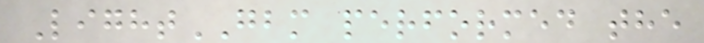LightGBM performed the
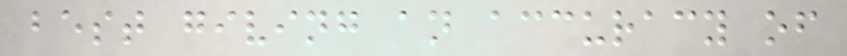best giving an accuracy of
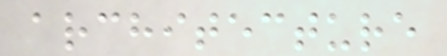architecture
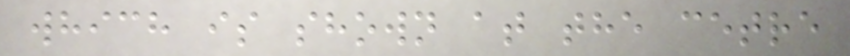which is shown at the cetre
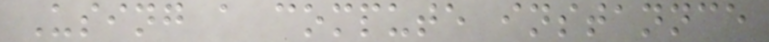Using a compute instannce
